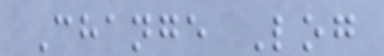Change Log
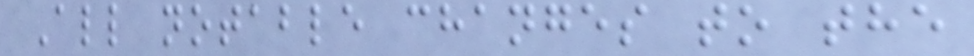All notable changes to the
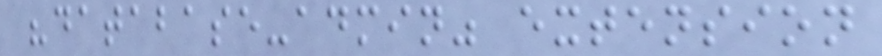"database-admin" extension
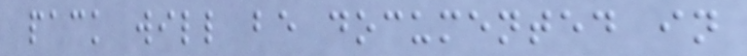pack will be documented in
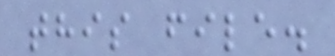this file.
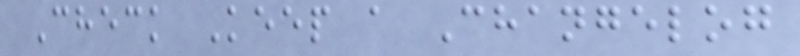Check Keep a Changelog
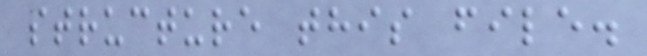structure this file.
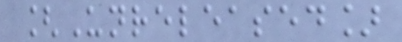[Unreleased]
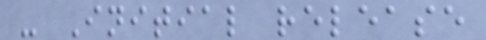- Initial release
